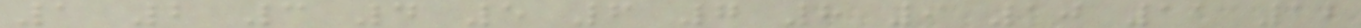1 2 3 4 5 6 7 8 9 10 11 12
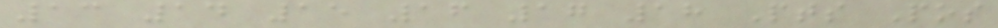13 14 15 16 17 18 Pts Pos
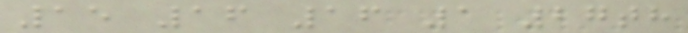15 16 16 1 27th
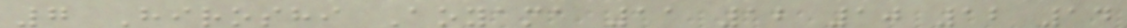7 Hiroshi Aoyama 11 12 10 12 14
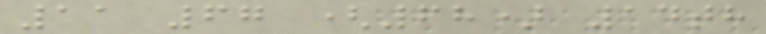11 67 (68) 14th
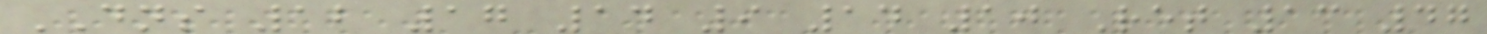DNS 12 17 14 9 14 10 Ret 13 47
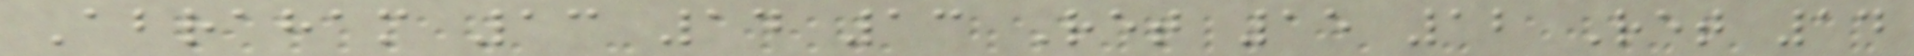Abraham 13 14 13 Ret 15 12 Ret 14
